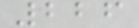226
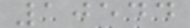10544
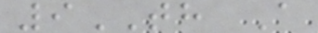9TH A
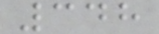348
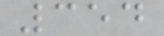354
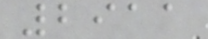2911
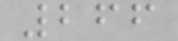266
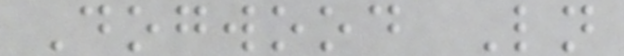Dogwood Ln
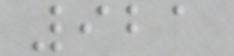921
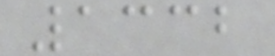1332
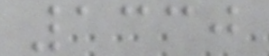1330
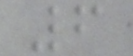6
